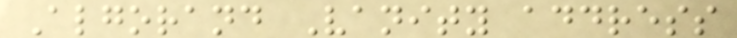Algorand Vanity address
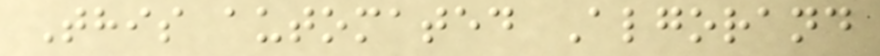This automated Algorand
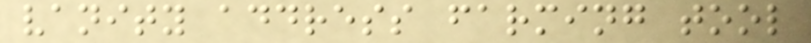vanity address farming tool
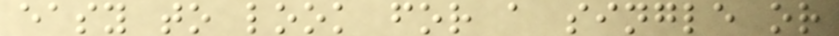easy to look for a single or
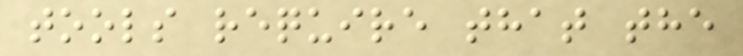tools require that the
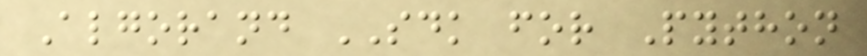Algorand SDK for Python
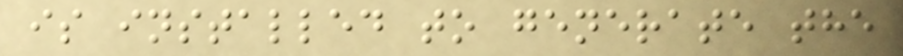is installed to generate the
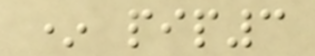* pip3
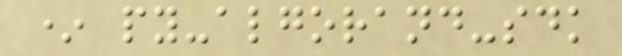* py-algorand-sdk
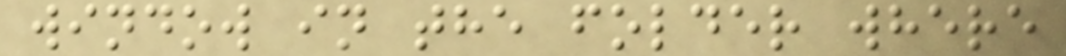window in the folder where
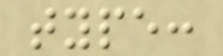type:
